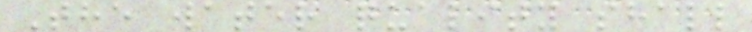The water quality shall
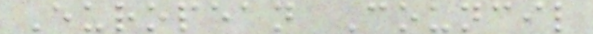European Council
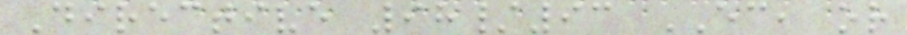Directive 98/93 EC, or
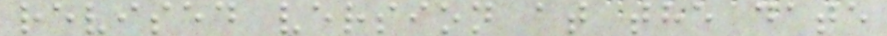revised version at the date
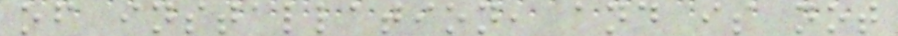of installation, and is not
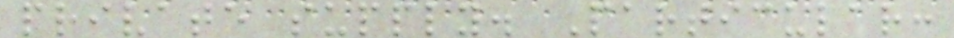private supply. Particular:
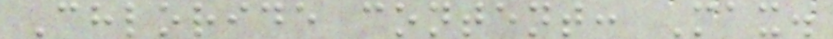Chloride content: Max.
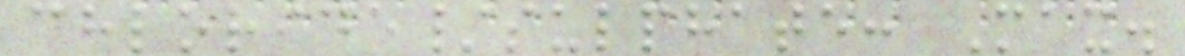chloride/sulphate: Max.
